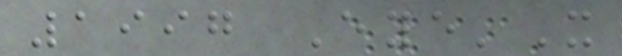1997 Eye'X
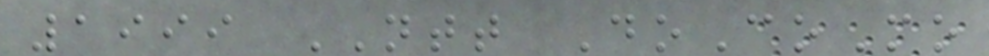1999 NTT DoCoMo
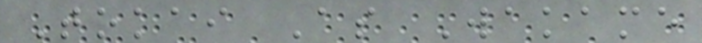Tokai As Wakame
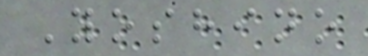Yoshino
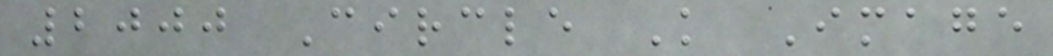2000 Circle K Image
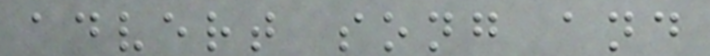advert song and
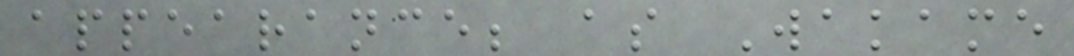appearance; as Wakame
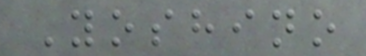Yoshino
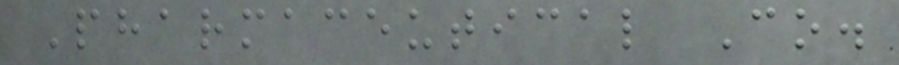Pharmaceutical Co.
